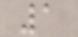1
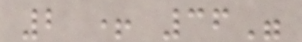2 + 36"
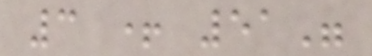3 + 51"
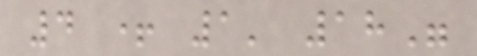4 + 1' 18"
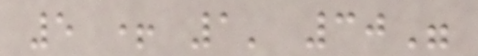5 + 1' 30"
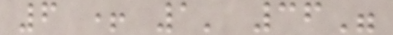6 + 1' 36"
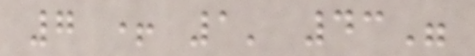7 + 1' 43"
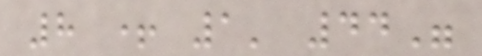8 + 1' 44"
